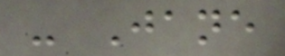- Jane
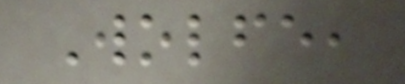Wolfe,
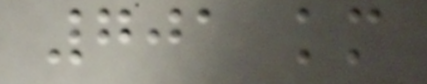701 km
